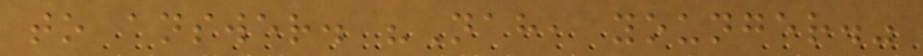to answer. "Nah, younger."
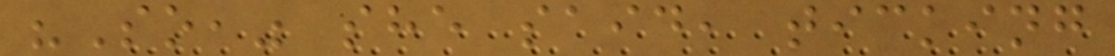"So," she said, ticking
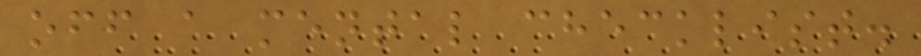off a mental checklist.
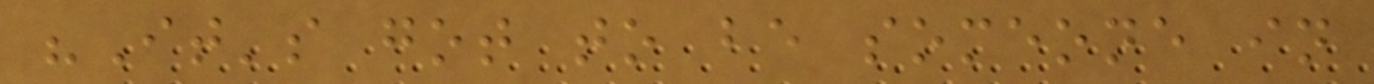"It's got to be someone in
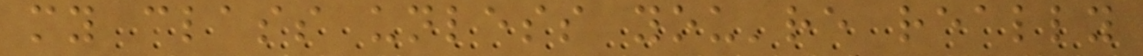my class unless you're really
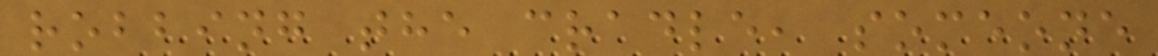robbing the cradle, someone
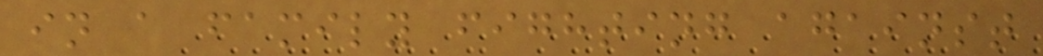in a family fighting against
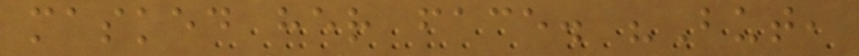masked her face. "But,
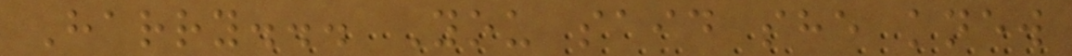Harry... You said she knew
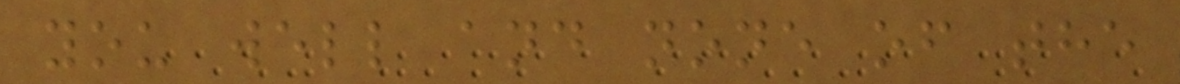you well and none of the
